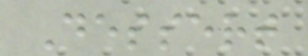Dessert
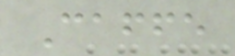Caffe
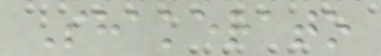Shakerato
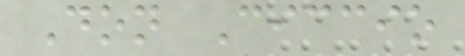Don Ciccio
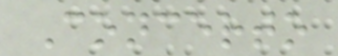Concerto
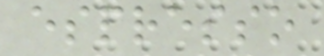espresso
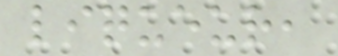liqueur,
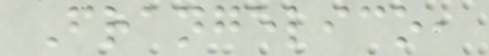Frangelico,
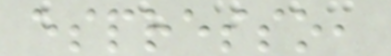espresso,
